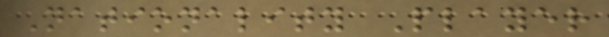Nationality Player
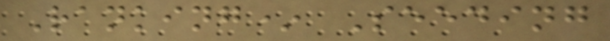Ranking* Seeding
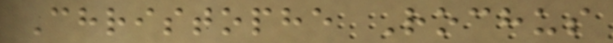Christophe Rochus
